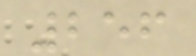256
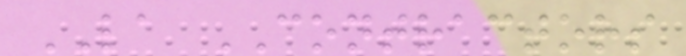LA CONTRACTORS
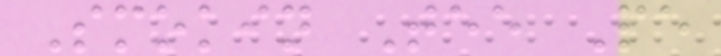Smokin Tee Pe
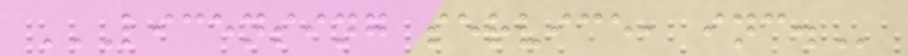LICENSING SERVICE, INC.
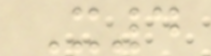X4
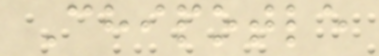Chipotle
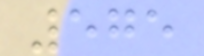575
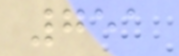751
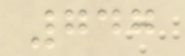747
